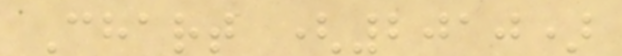Chart (2010)
